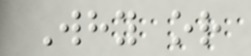Why or
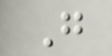G
